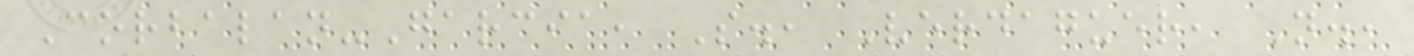Corbalan-Garcia, S., Verdaguer, N.,
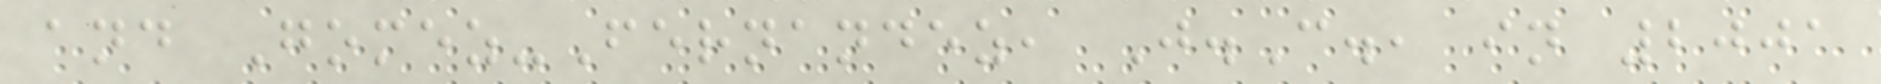and Gomez-Fernandez, J.C., in 2001
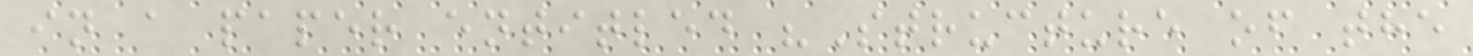in a paper entitled "Structure of the
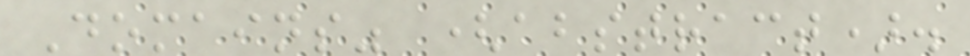Domains" (abstract).
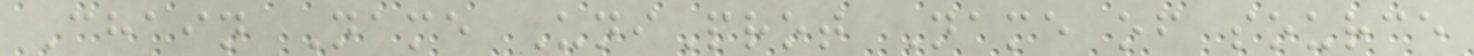Chain Name UniProt Name of source
